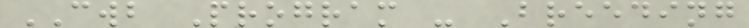CWB Program - Breeding
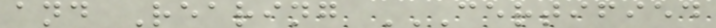and Rearing CERTIFIED
